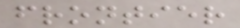frontier
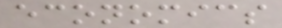economics
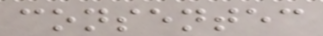consentec
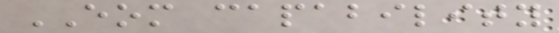EOM capability
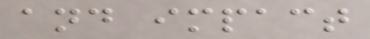and impact
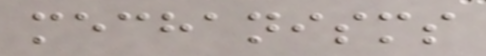mechanisms
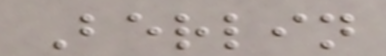Berlin
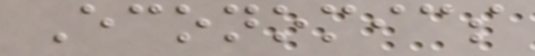Economics
